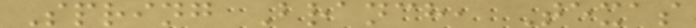Spring Branch, Texas
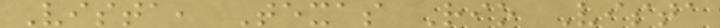Vista, Texas Rio Vista
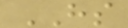HS
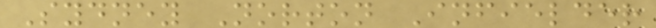Sydney Norton Infielder
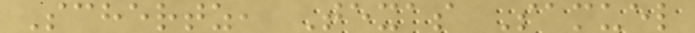Schertz, Texas Samuel
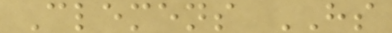Clemens HS
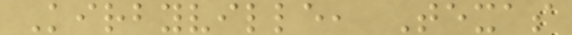Kirbyville, Texas
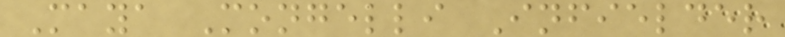Maya Mongelli Infielder
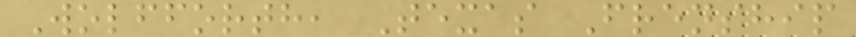Wolfforth, Texas Frenship
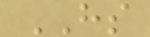HS
